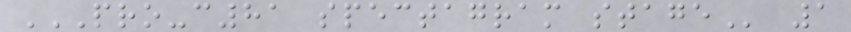PRO-C81 SPECTAGRAM STAGE 1
